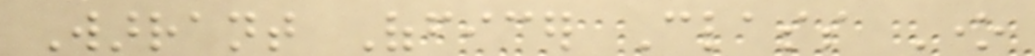Warrant Officer Class One
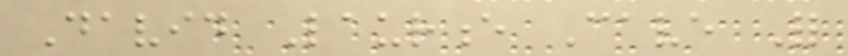David Laurence Cave For
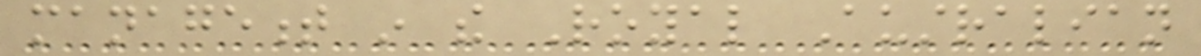management in the Royal Australian
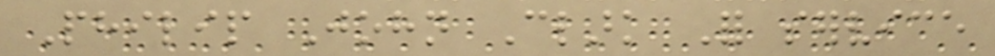Philip John Clark For service
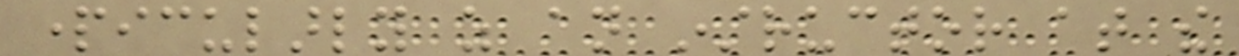particularly as an instructor at the
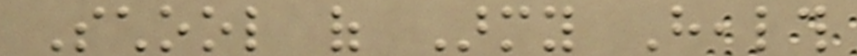School of Army Health
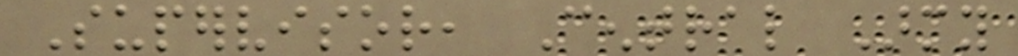Supervisor, Central Army
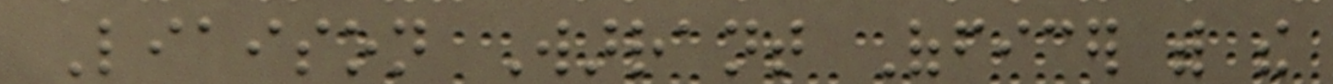Liaison Warrant Officer with the
